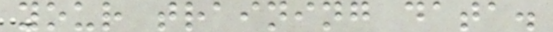your training data.
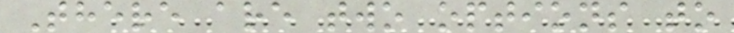There are two options to
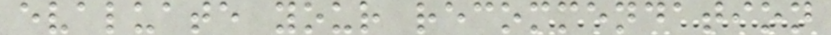evaluate your recommendation
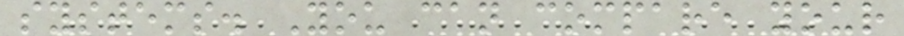systems. You can compare your
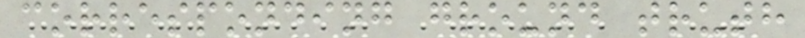corresponding ground truth
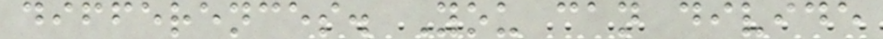differences. You can divide
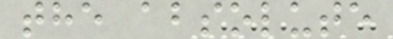the absolute
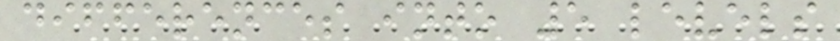differences into 5 levels
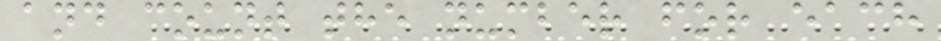and count the number for each
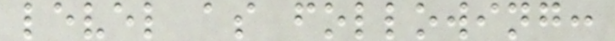level as following:
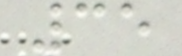35
